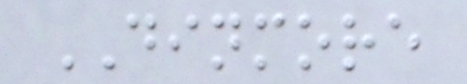DINMORE
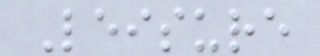Leisure
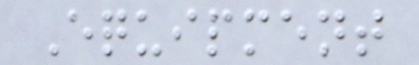Equipment
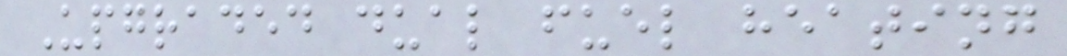Upgraded dual fuel heating
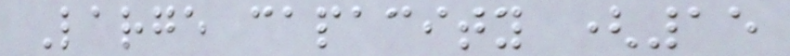Large capacity (15
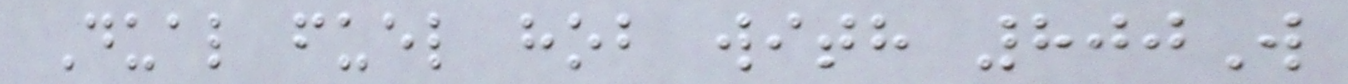Dual fuel hob with 800W
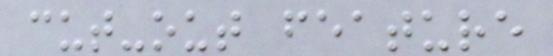cut-out feature
